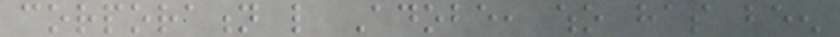corporation like Adobe, who has been
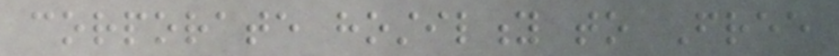corporate hostility to Free
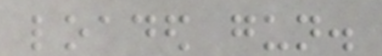loaded gun.
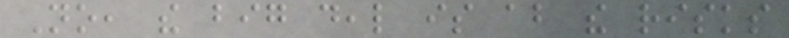No, the big deal is about the risks
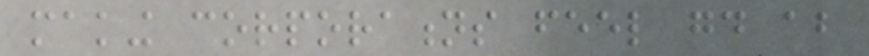making corporations feel good about
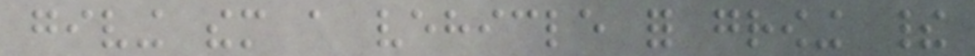giving them a vehicle for growing their
